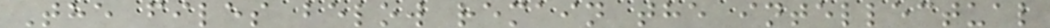The files below remain the intellectual
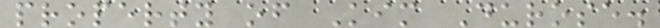property of Kim Durose.
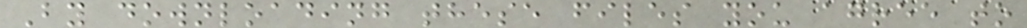By downloading these files you agree to
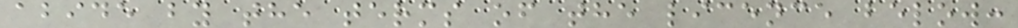abide by the terms of the licence below:
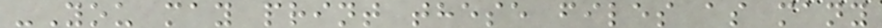-You may print these files as many
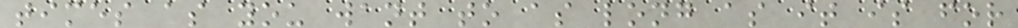times as you want to as long as it is for
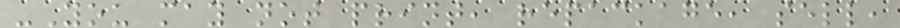-You may not print, repackage, sell,
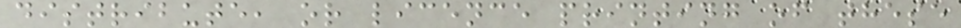distribute, or licence printing of these
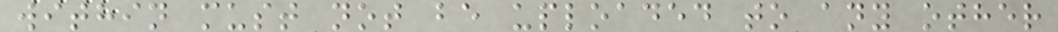within must not be uploaded to any other
